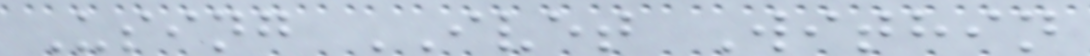Using IVET Within
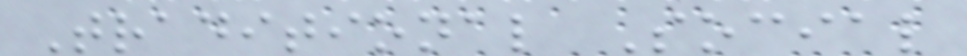Traditional Social
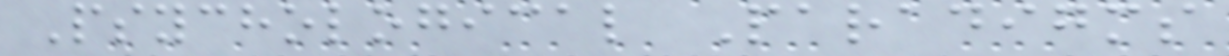Psychological Paradigms
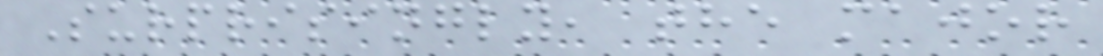Surprisingly, the major
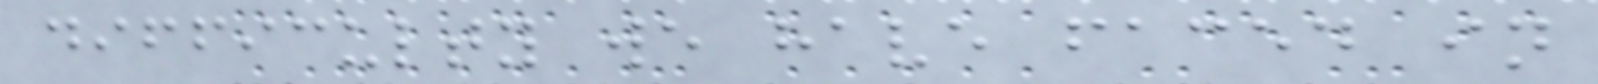difficulty we have faced in
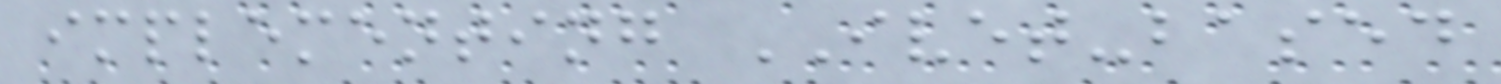implementing IVET-based
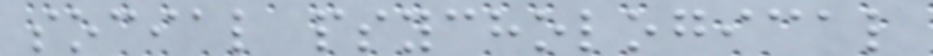social psychological
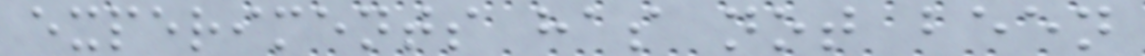experiments has not been
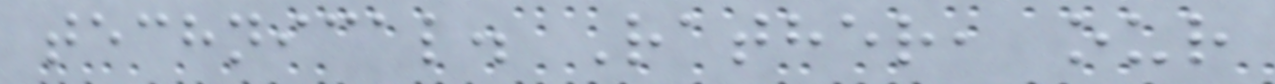technical. Rather, our
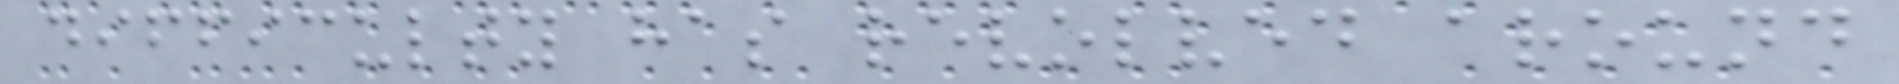difficulty has revolved around
